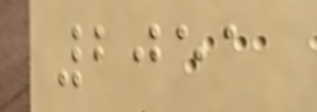2051
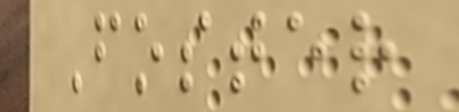Foster
